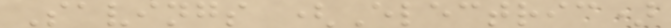Savings (Electric)
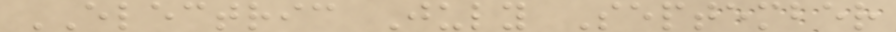ELECTRIC July September
